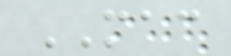MAC
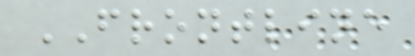FRONTLINE
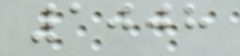1008
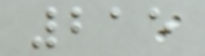215
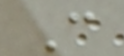C
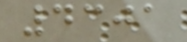4301
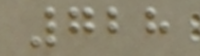728
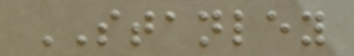STANLEY
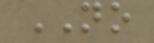NO
